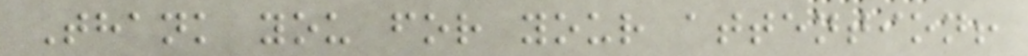Thank you for your attention!
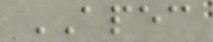APEC
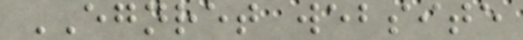EGNRET website
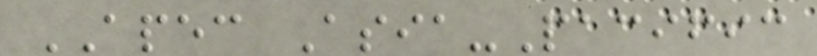APEC Asia-Pacific
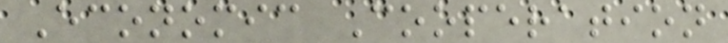Economic Cooperation
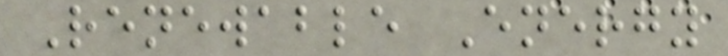Renewable Energy
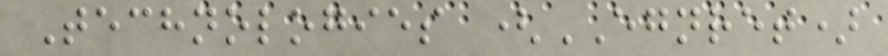Technologies (EGNRET)
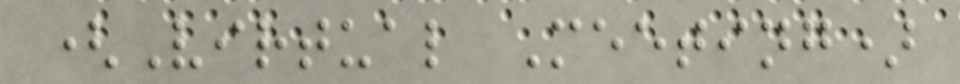(Virtual Meeting)
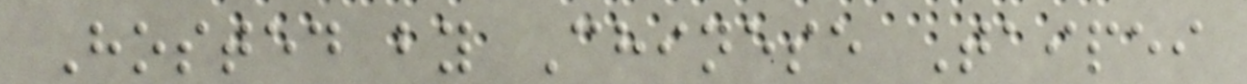Hosted by Chinese Taipei
